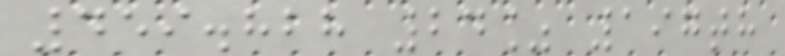459.828 24% 197th
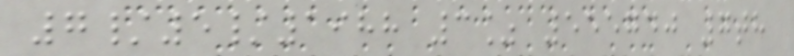7/5/1988 3% 555740 7th
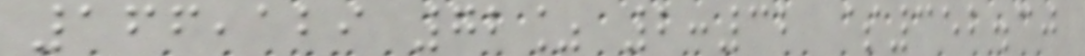166,129 72% 2:32 $352.30
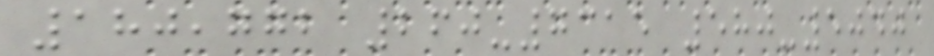180,772 260-7315 580-5040
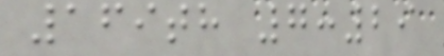169th 7:29
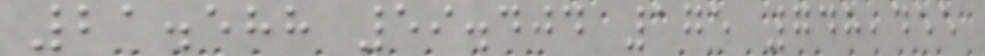21.588 59.404 175 748,455
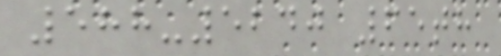588-5240 65th
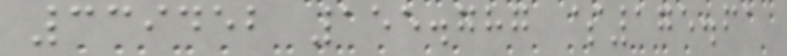339452 155.787 $175.61
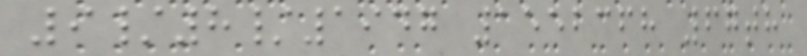9/8/1947 1552368 67th
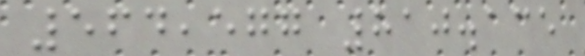564,577 810.135
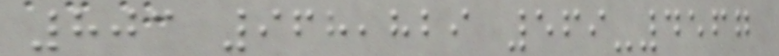803 968,829 569-4567
